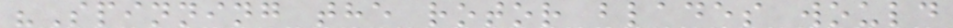"Spinning the rotor blades would
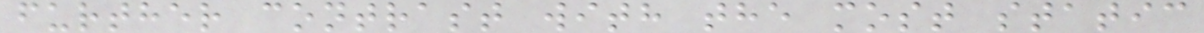further contrast with the most static
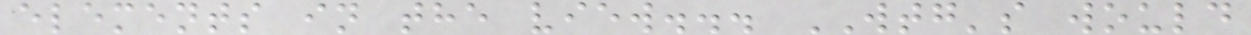elements in the view... WTG's would
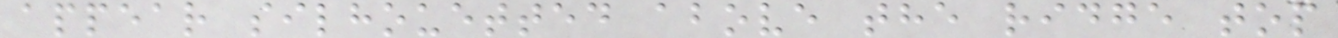appear silhouetted above the ridge top
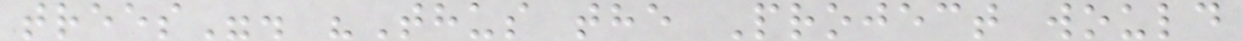trees". "Thus the Project would
